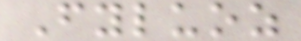Fyluoz
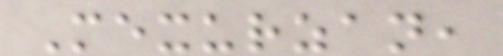Mexurzan,
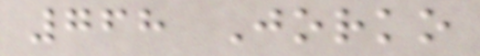768 Jorko
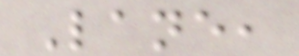Lane,
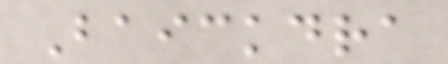Baickdra
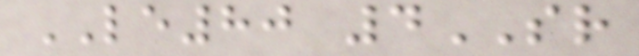LE80 4SR
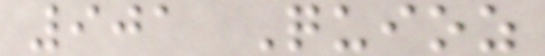901 Quioz
